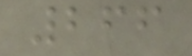266
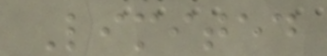Limited
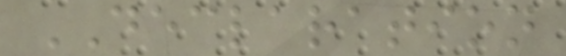DECLARATION
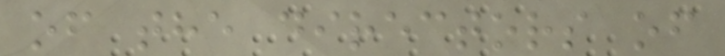of the directors of
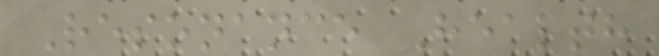Resonance Health
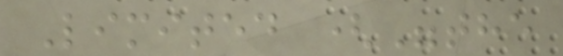Limited ("the
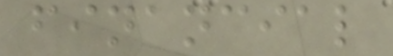financial
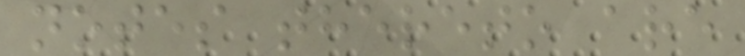notes thereto are
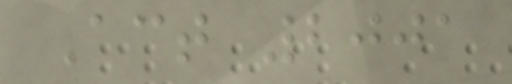Act 2001
